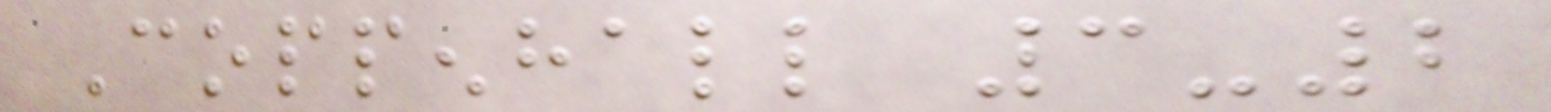Coppenhall 3-2
